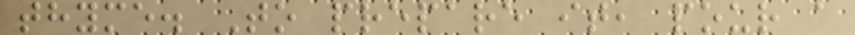thyme. To prepare it, pour a
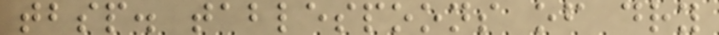tbsp. tablespoons of dry
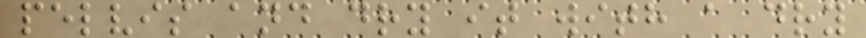pelvis and dry it with a dry
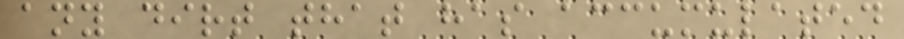any dirt that has accumulated
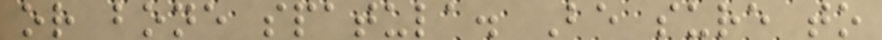or bone spatula. Be sure to
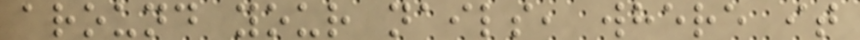around your nails, where it
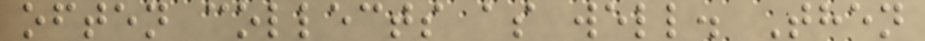often collects as well. Then
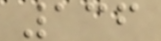136
